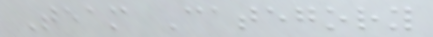Team Category
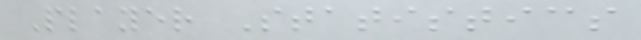Player Statistics
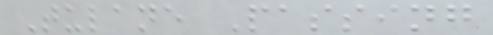Tulane Passing
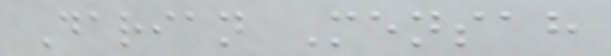Darian Mensah
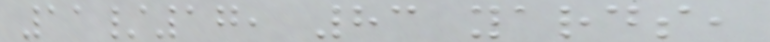11/17, 83 yards,
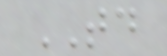TD
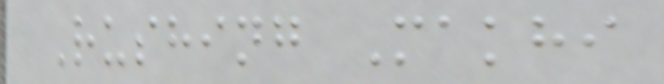Rushing Makhi
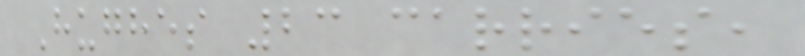Hughes 23 carries,
